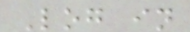Log in
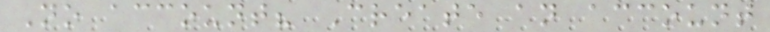No account? Create an account
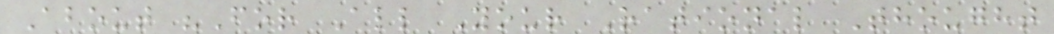About "For All Your Rational Thought
